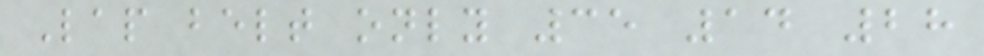Lap belt only 35 14 28
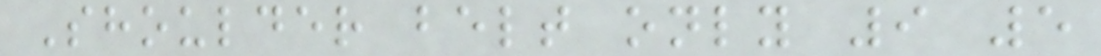Shoulder belt only 9 5
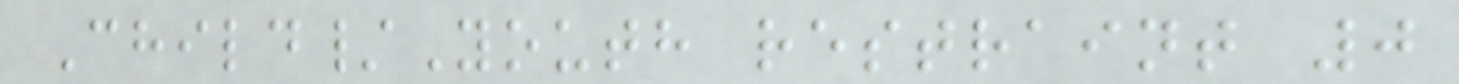Child/Youth restraint 0
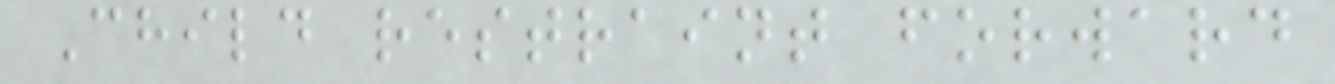Child restraint forward
